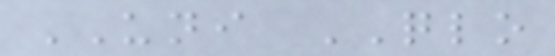UNI QLO
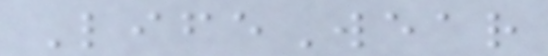LifeWear
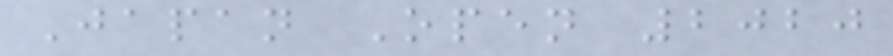Japan Open 2020
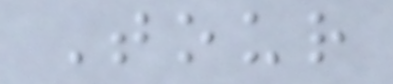Tour
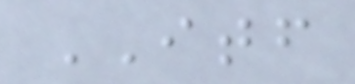ITF
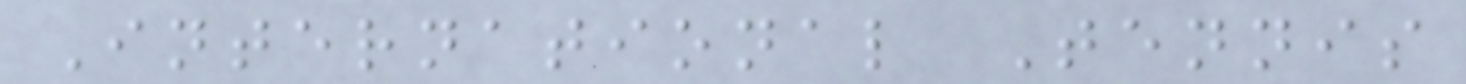International Tennis
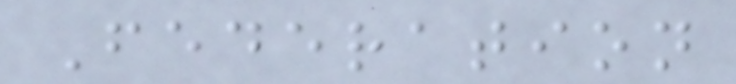Federation
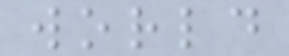world
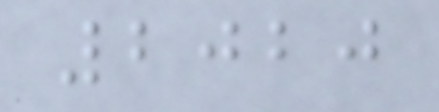2020
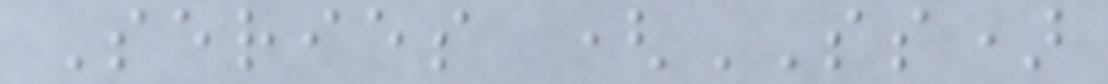Series (SS)
